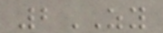2ZY
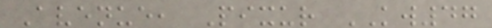Avenue, Pixur KW47
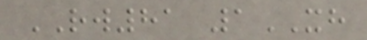RW81 1XH
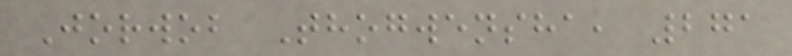Jorwob Thogwensha, 271
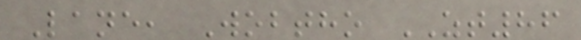Lane, Wobtho ZT86
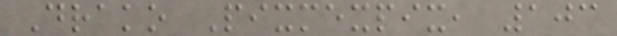Drako Pixmexpix, 103
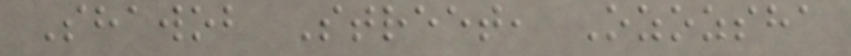Shawob Street, Ozozsha
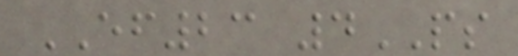EF23 4PS
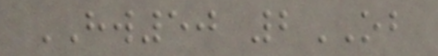HW50 2OB
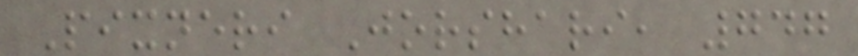Pixneri Jorshari, 747
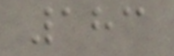183
